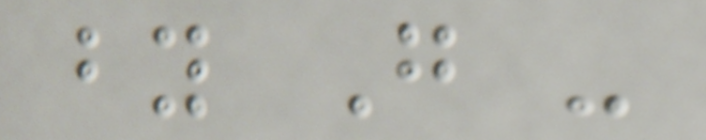by G -
